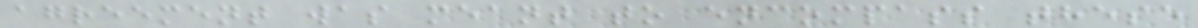agreement was meant to encompass these
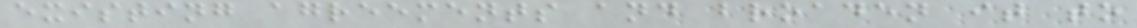existing agreements and broaden it to
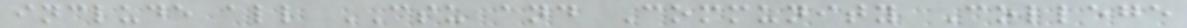include all CSU and Community College
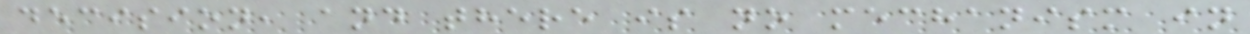decision, and there is no mechanism in
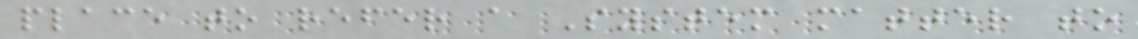place to refer a System matter to
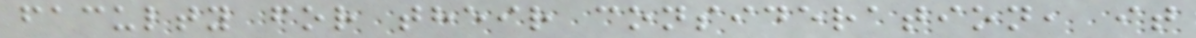faculty for their consideration, it
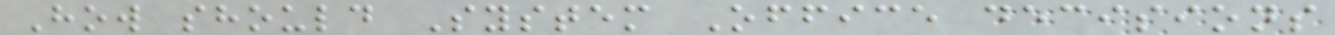How should System Office decisions
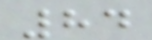84
